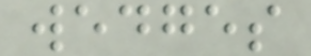wedges
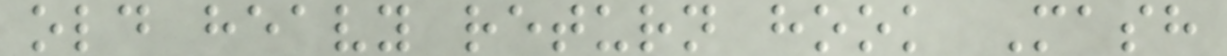old heavy return hook Mash
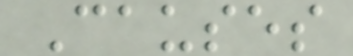Causes
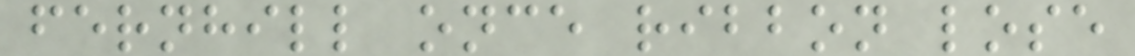fernhill once ribbon lose
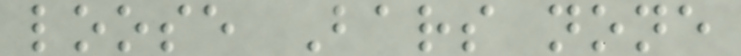loose Bars none
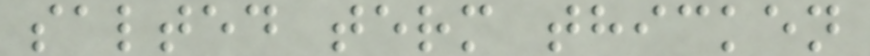salted term thicken
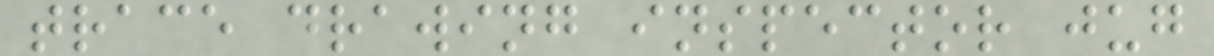trace drawing inspector jug
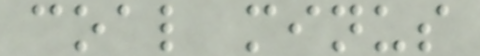coal minus
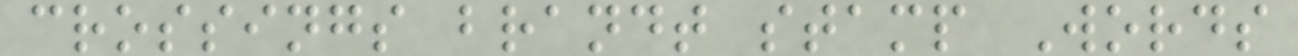crossings brandt stamp Words
